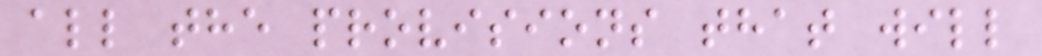all the provisions that will
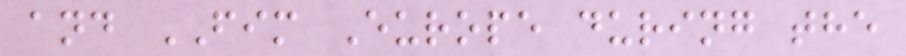and FIM Europe during the
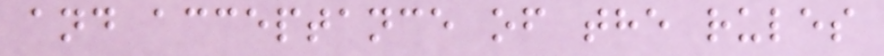and acceptance of the rules
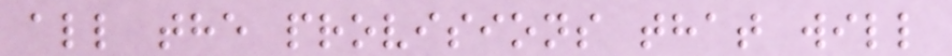all the provisions that will
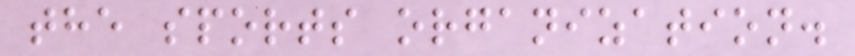the sports organization.
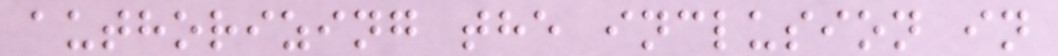authorizing the inclusion in
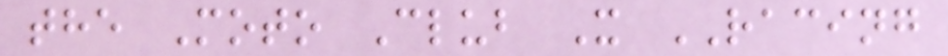the Moto Club X RACING
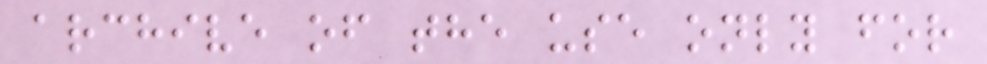archive of the use only for
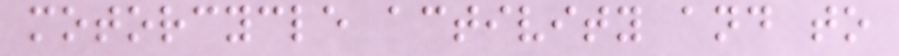motorcycle activity and to
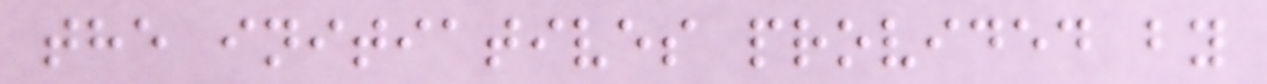the initiatives provided by
